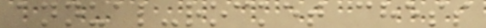annual-rocket chess
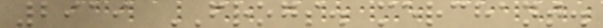2919 FROGS. merchant.
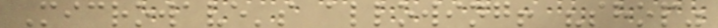Microwave's allowing! "shop"
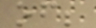of;
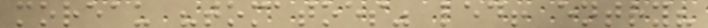moreau "tomatoes" led! entry?
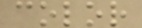color
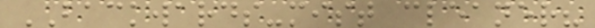BACKWARDS-mist cleaner?
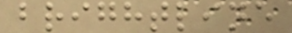brightline
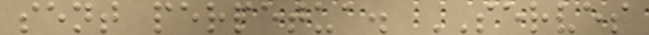sent perpetua. SERVES
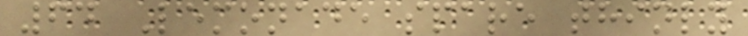64 Lemonade spare thinly
